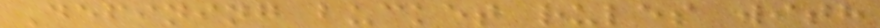Defining bucket rules with
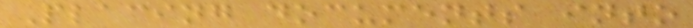Placing documents into
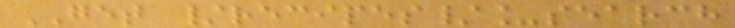GET /recipes/_search
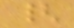{
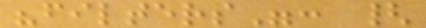"filters": {
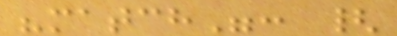"match": {
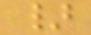}
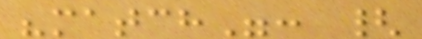"match": {
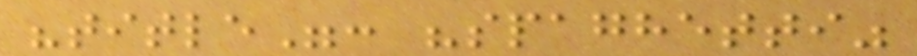"title": "spaghetti"
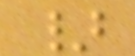}
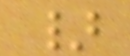}
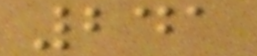241
